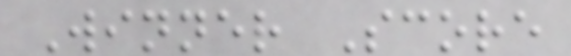Winner Score
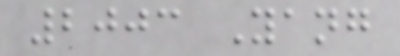2003 Yang
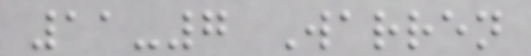11-7 Warren
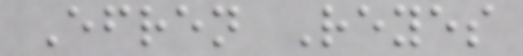Efren Reyes
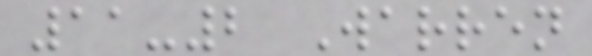11-2 Warren
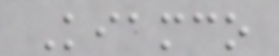Kiamco
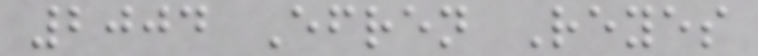2004 Efren Reyes
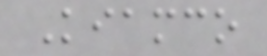Kiamco
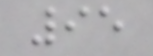95
